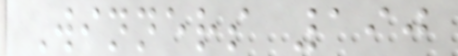Winners 190
